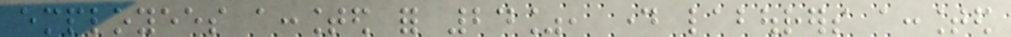employees accounted for 24%, day labourers accounted
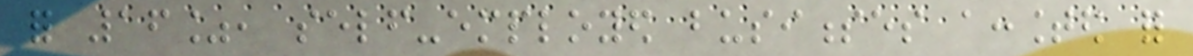for 16%, self-employed businesses accounted for
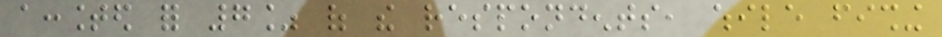accounted for 7% of the respondents, while fishing
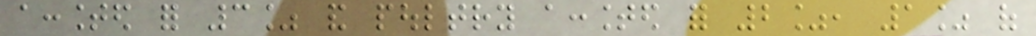accounted for 3% and poultry accounted for 2%, 1% of
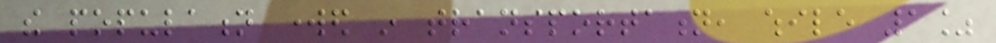the population worked in transportation, while 1%
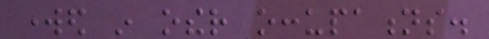worked in other occupations.
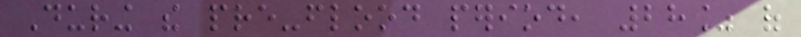During the pre-flood period, 28% of
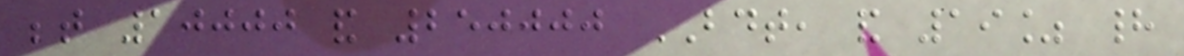between 10000 and 250000 BDT, and 19% had
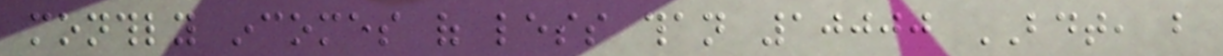monthly incomes of less than 10000 BDT, but
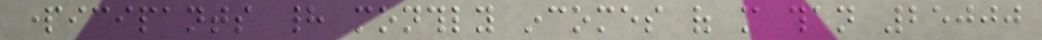participants had monthly incomes of more than 25000
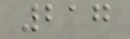217
